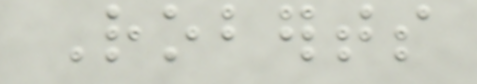Roberts
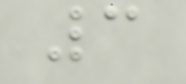3
